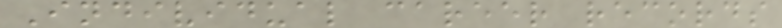Individual career records
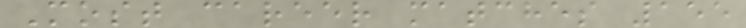Most career matches 155
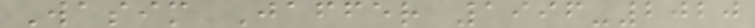Wasim Jaffer 1996-2020
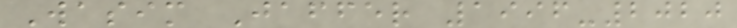Wasim Jaffer 1996-2020
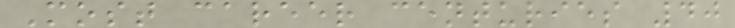Most career centuries 40
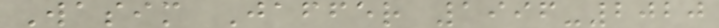Wasim Jaffer 1996-2020
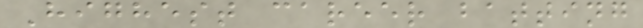Highest career batting
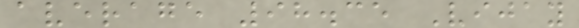average 98.35 Vijay
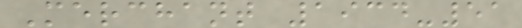Merchant 1934-51
